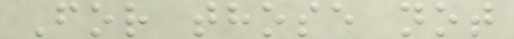For those not
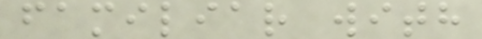familiar with
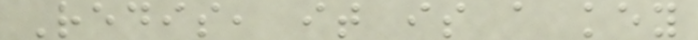Redis, it is a key
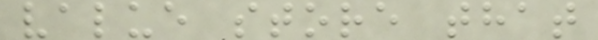value store that
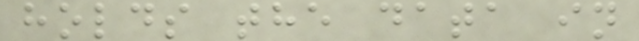holds the data in
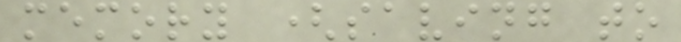memory (saving to
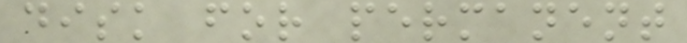disk for permanent
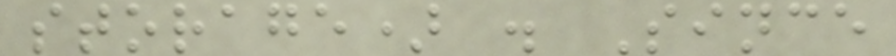storage) . Since
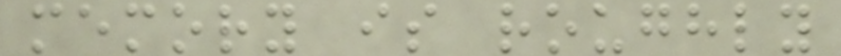memory is roughly
